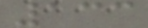133
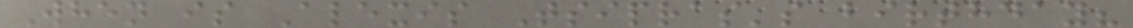When is Alexis Tsipras's birthday?
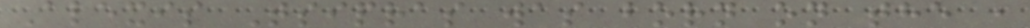Alexis Tsipras was born on the ,
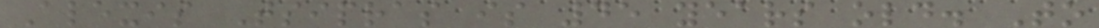Alexis Tsipras is 45 years old. To
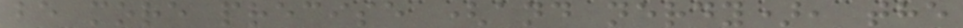be more precise (and nerdy), the
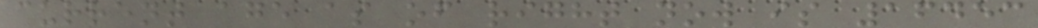current age as of right now is 16453
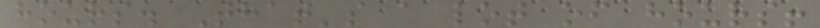hours. That's a lot of hours!
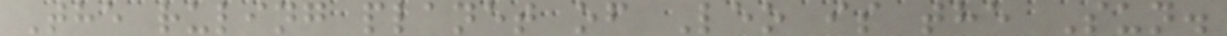The ruling planet of Leo is the Sun.
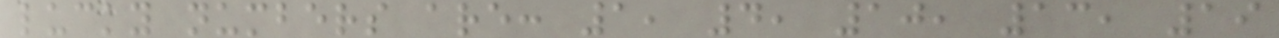lucky numbers are: 1, 4, 10, 13, 19
